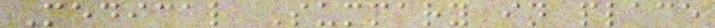Medical Summary in place
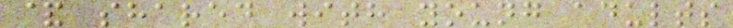& shared with young adults
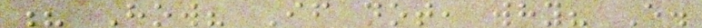? How? If not, why? E.
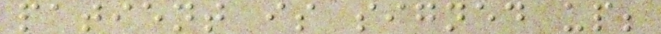patient is signed up;
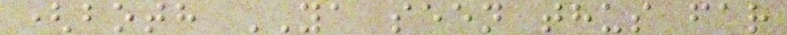(both YA seen thus far
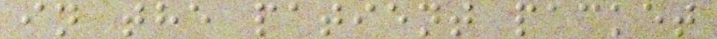in the patient packet
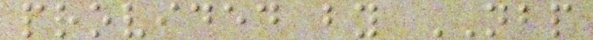provided by NBP
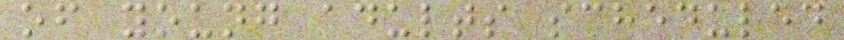of young adults scheduled
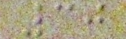30
